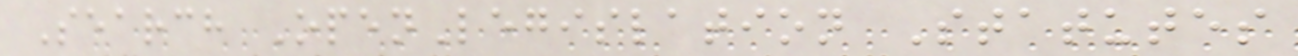Search OpenLegislation Statutes
